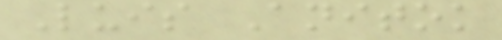Luis Anitok
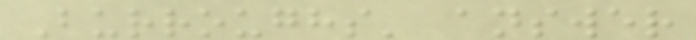Burroughs' answer
